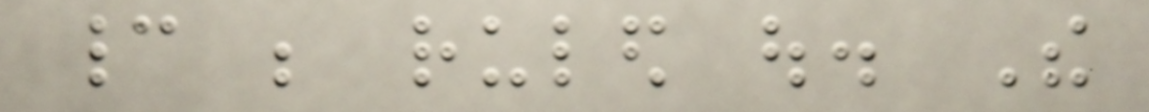cannot be ruled out. The
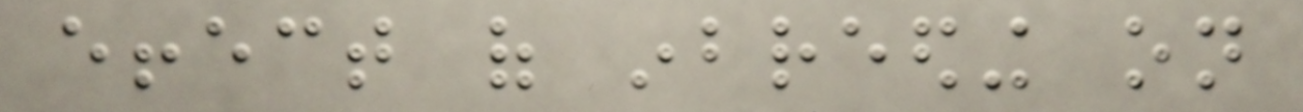effect of inbreeding on
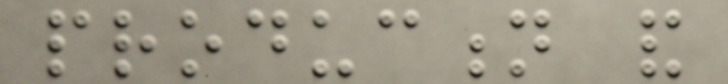production and
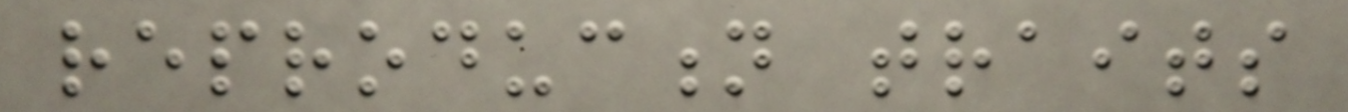reproduction traits
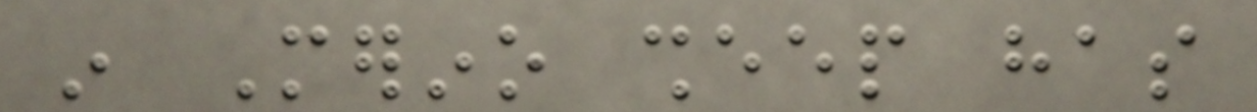in Merino sheep has
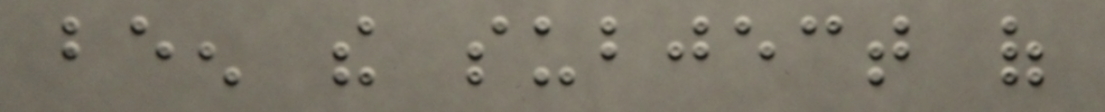been the subject of
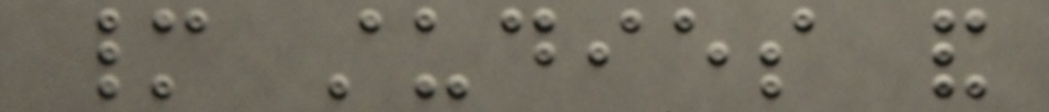many studies and
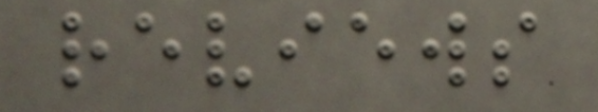reviews
